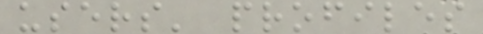users' profiles
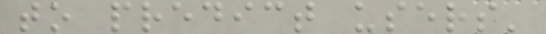to predict users'
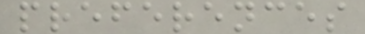preferences
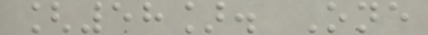[58]. One
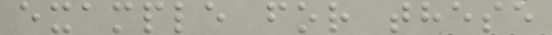example for these
